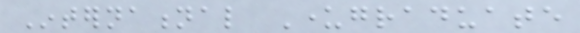International Undergraduate
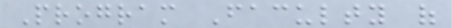Program Faculty of
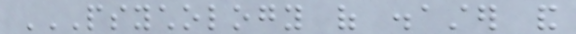PSYCHOLOGY OF DISASTER AND
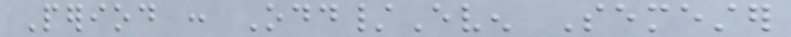Period : Odd/Even Semester
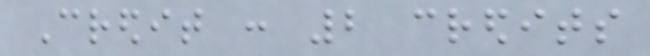Credit : 2 credits
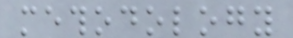methodology
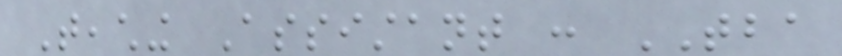Teaching Assistant : TBA
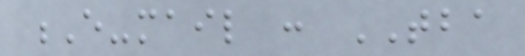E-mail : TBA
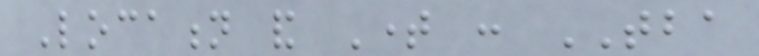Location and Time : TBA
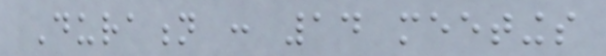Duration : 14 meetings
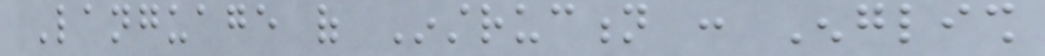Language of Instruction : English
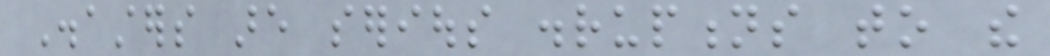Disasters are serious disruptions to the
